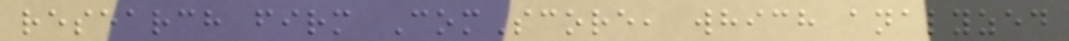research firm ComScore, which analyzed
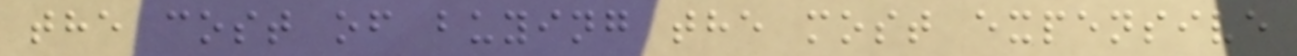the cost of buying the most expensive
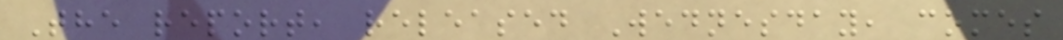The report, released Wednesday, comes
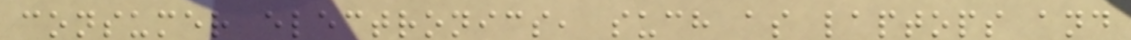consumer electronics, such as laptops and
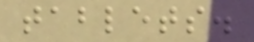tablets.
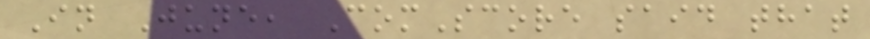In June, ComScore said that
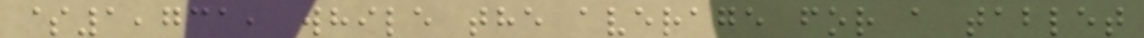$1,731, while the average for a tablet
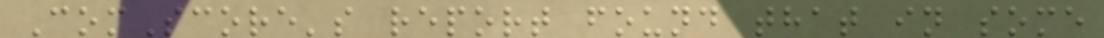ComScore's report found that in some
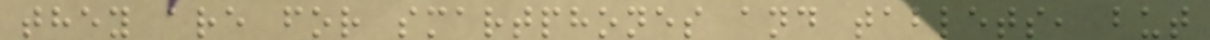they are for smartphones and tablets, but
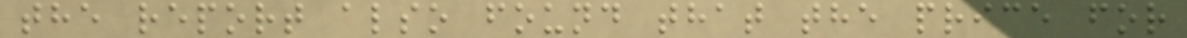the report also found that the price for
